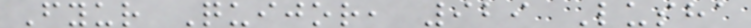Fyur Quijor, 929 Lusha
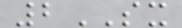2SX
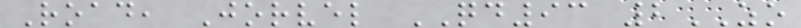Road, Jorvel QD93 2ZO
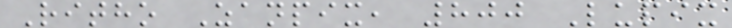Ritho Zanpix, 800 Lupix
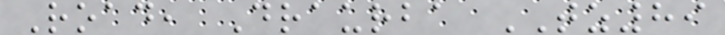Road, Draurba TZ89
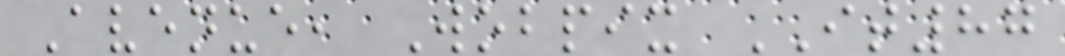Avenue, Wobpix IT87
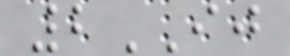2IJ
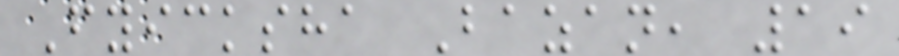Fyicksha Bazan, 19
